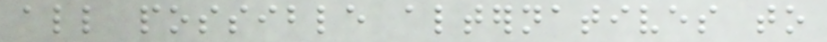all possible alternatives to
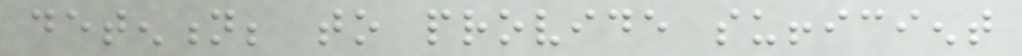detention; to provide sufficient
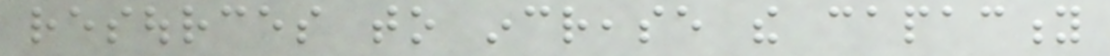resources to increase the capacity
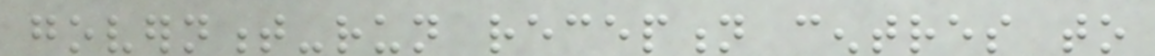government-run reception centres to
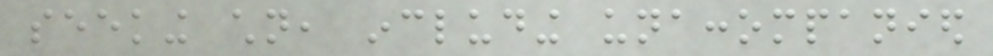seeking children, including unaccompanied
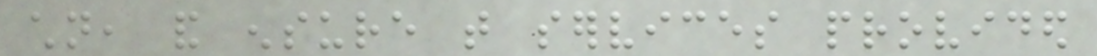children, and ensure that services provided
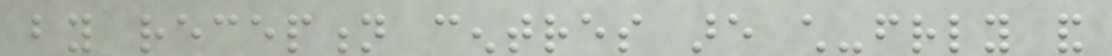by reception centres are child-friendly and
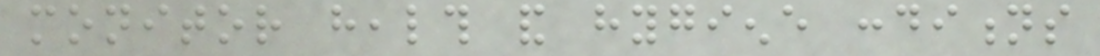monitor health and hygiene conditions
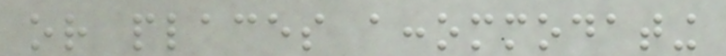or places accommodating
